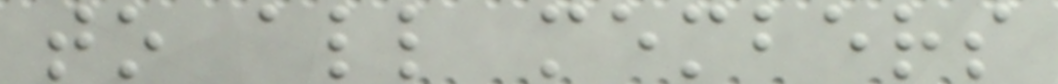to all members
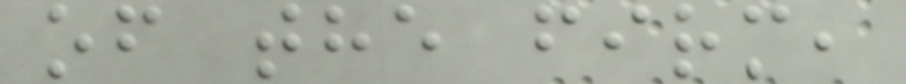of the firm,
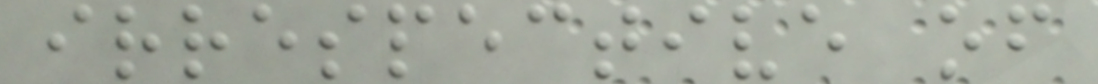irrespective of
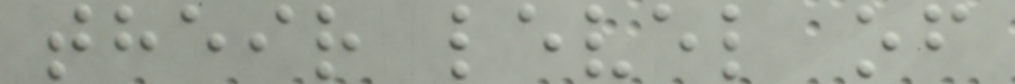their level of
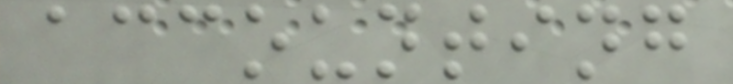accounting
